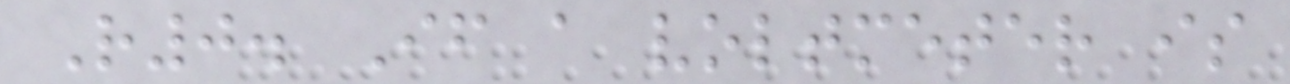R0. If a voltmeter is
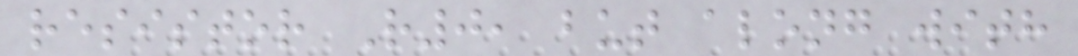resistor R0, but along with
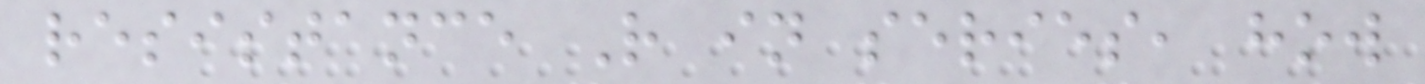resistance R in series, how
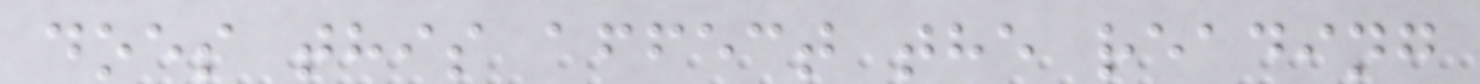does this affect the reading
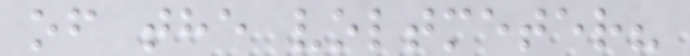of the voltmeter?
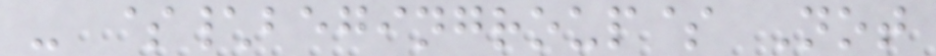- $\begingroup$ Not
